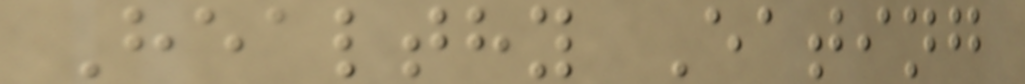Healthy Eating
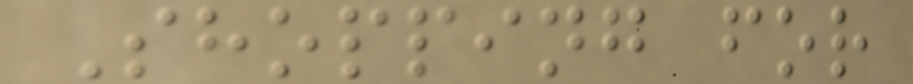Shopping for
